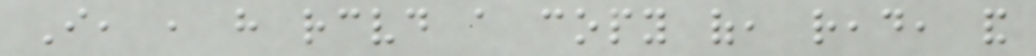I, , have received a copy of, read, and
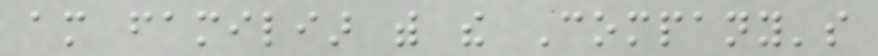am familiar with the Company's
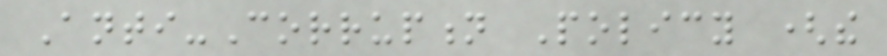Anti-Corruption Policy (the
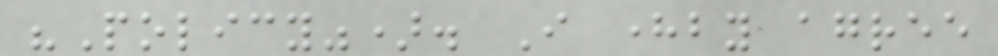"Policy"). I hereby agree
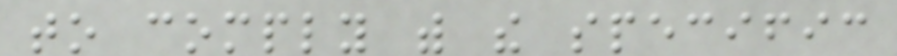to comply with the specific
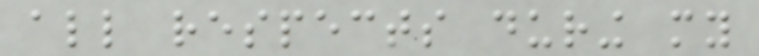all respects during my
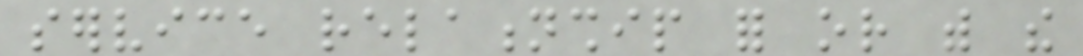service relationship for or with the
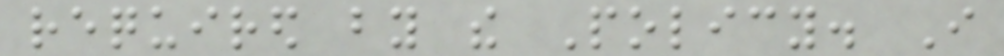required by the Policy. I
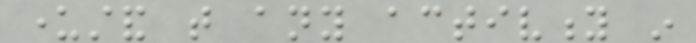understand that any activity in
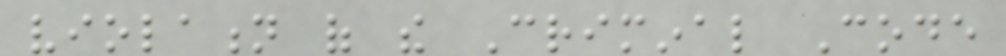violation of the Criminal Code
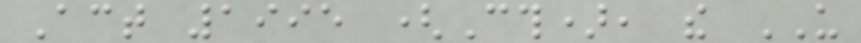Act 1995 (Cth), the US
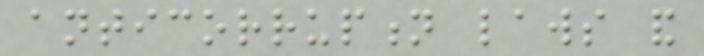anticorruption laws and
